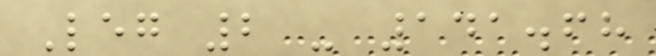Leg 2 - 141.68
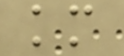km
